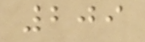209
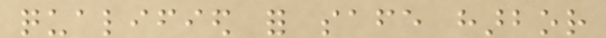qualified for safe harbor
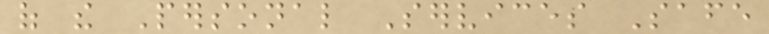of the Personal Services Safe
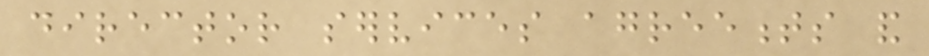director services agreements and
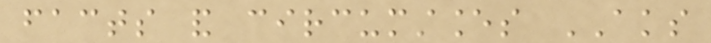facts and circumstances AKS
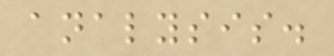analysis.
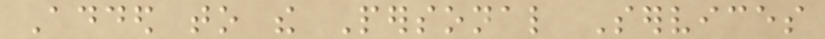Added to the Personal Services
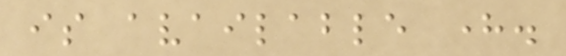is available here.
